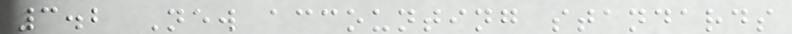3.2 New accounting standards
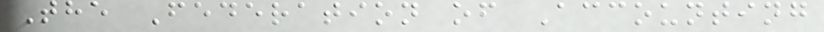The Federation of Accounting
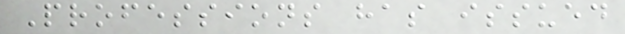Professions has issued
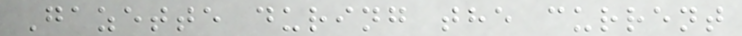Gazette during the current
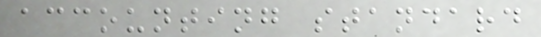accounting standard
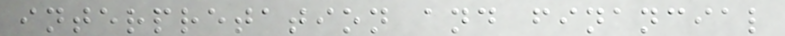interpretation and financial
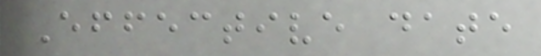Effective date
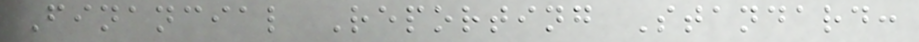Financial Reporting Standard:
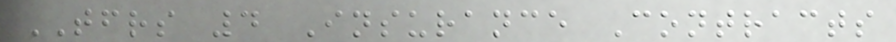TFRS 4 Insurance Contracts
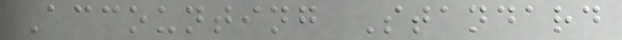Accounting Standard
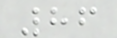86
